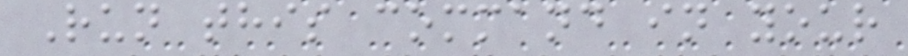Run this command in your
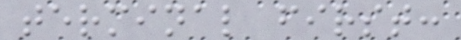terminal first:
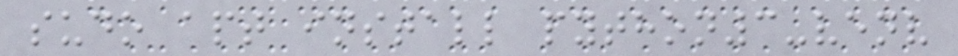sudo apt install python3-venv
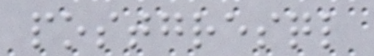postgresql
